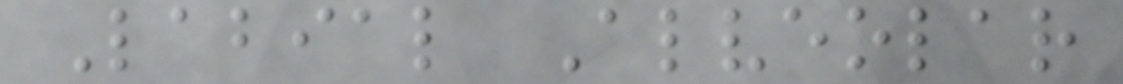Labial Alveolar
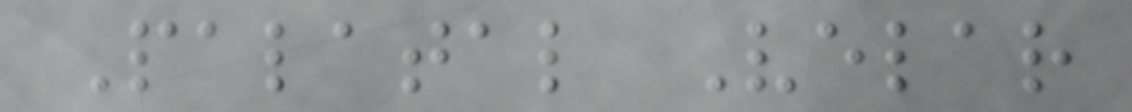Palatal Velar
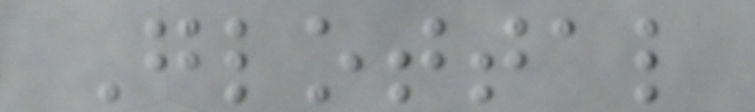Glottal
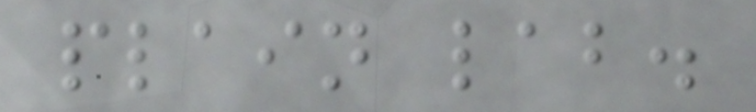plain lab.
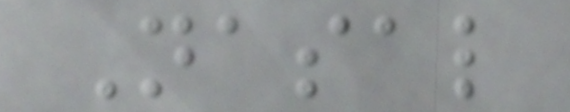Nasal
